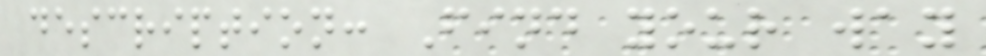description: Find your way
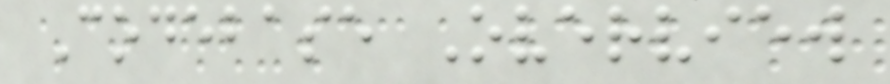Codebase Overview
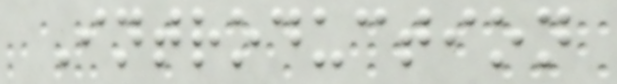Introduction
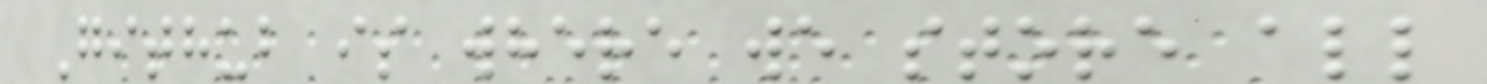Github is where we store all
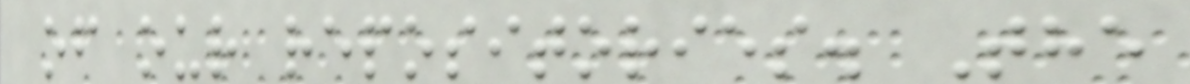of our repositories. The
